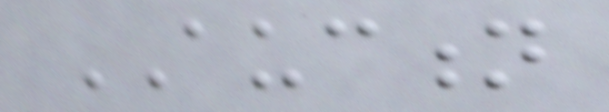AUCTION
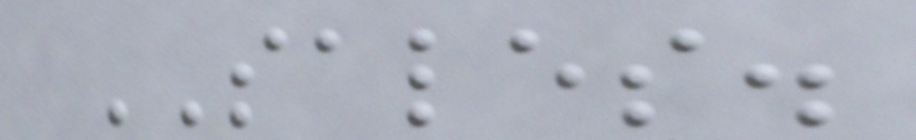SALES.
